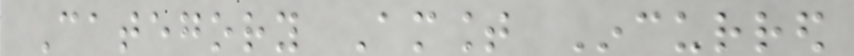Category Amount Incurred
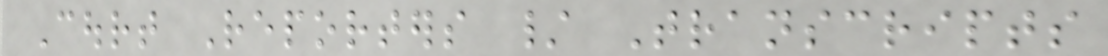Court Reporters / Transcripts
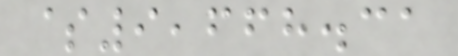$9,668.31
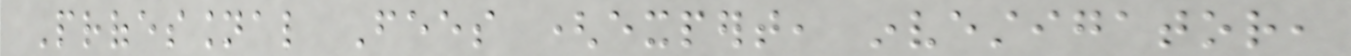Professional Fees (expert, investigator,
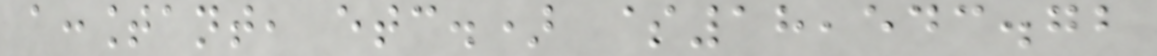accountant, etc.) $18,543.72
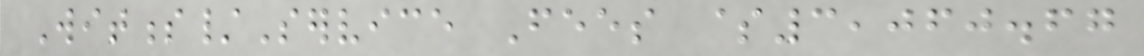Witness/Service Fees $3,060.67
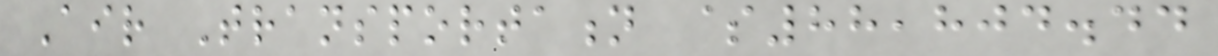Air Transportation $88,804.44
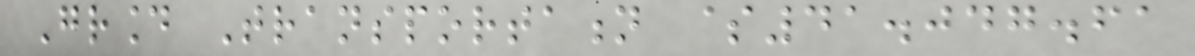Ground Transportation $41.047.61
